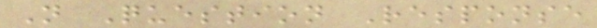N Question Response
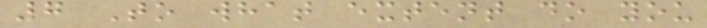7 To what extent do you
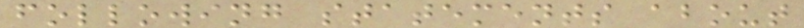following statements about
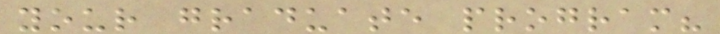your graduate program?
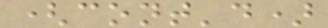(cont'd)
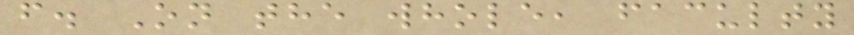f. On the whole, faculty
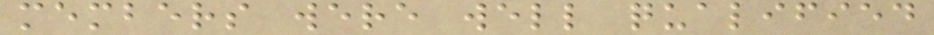members were well qualified
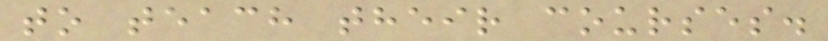to teach their courses.
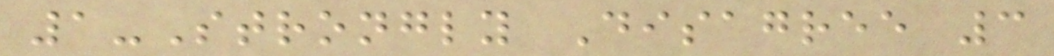1-Strongly Disagree 3
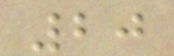20
